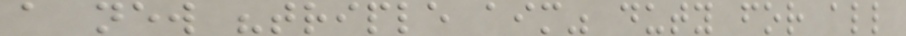a new "triple aim" duty for all
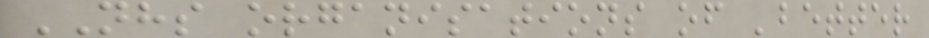NHS organisations of 'better
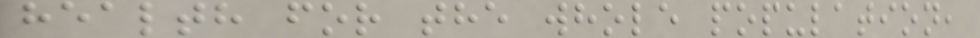health for the whole population,
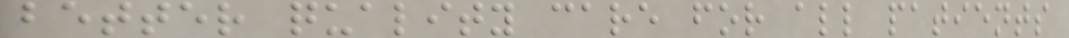better quality care for all patients
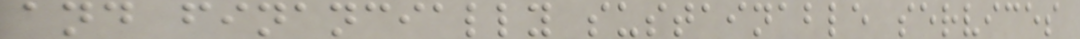and financially sustainable services
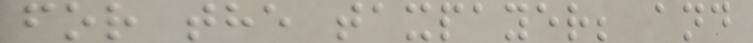for the taxpayer; and
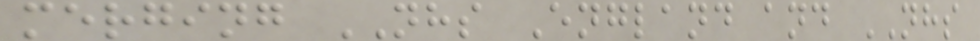merging NHS England and NHS
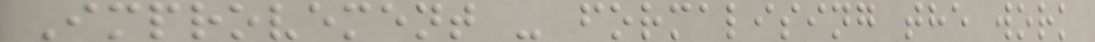Improvement - formalising the work
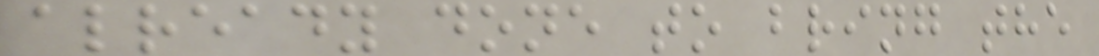already done to bring the
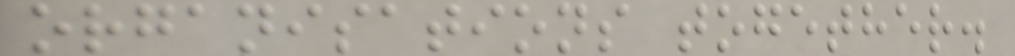organisations together.
